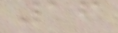16
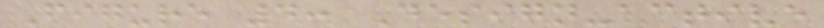Figure 4: Design-active
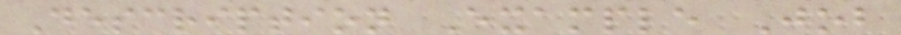Description Example Job
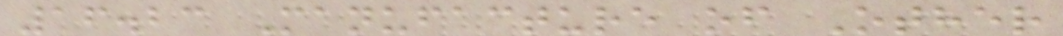16.23 Manufacture of Other
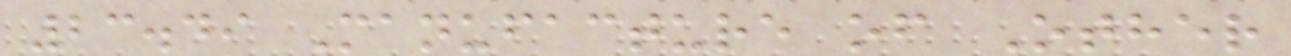23.49 Manufacture of Other
